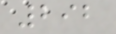292
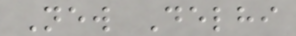New Delhi
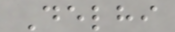Delhi
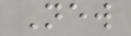New
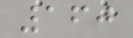160
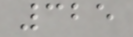325
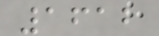1612
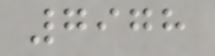7978
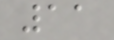11
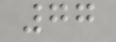77
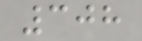308
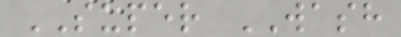SUPER WASH
